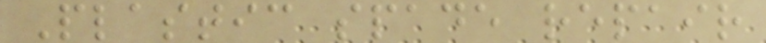Plastic spade repair
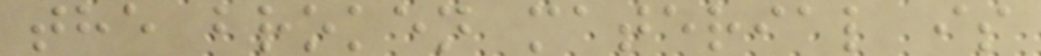the broken material is
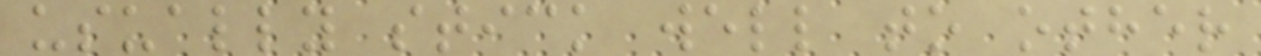usually stick well to other
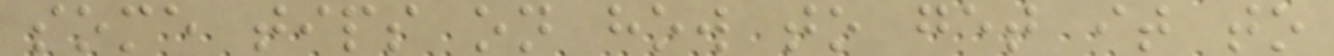some tips on how to get it to
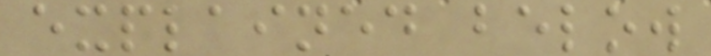explained below
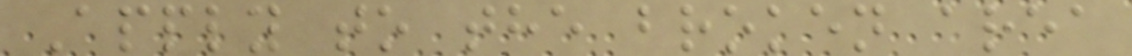Apply to the broken area
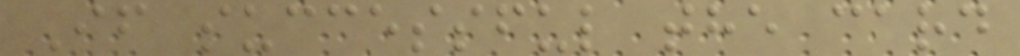If successful the card
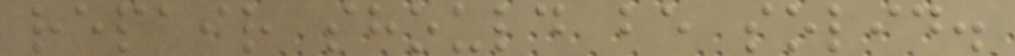repair should be solid.
